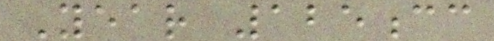Year 125cc
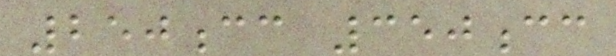250cc 350cc
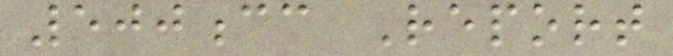500cc Report
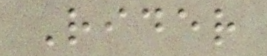Rider
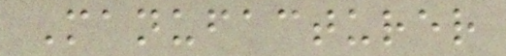Manufacturer
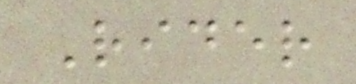Rider
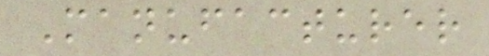Manufacturer
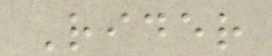Rider
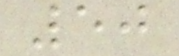50
